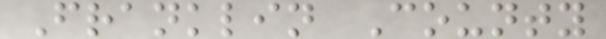Franklin County
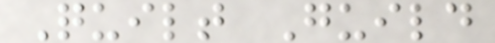Quilt Guild
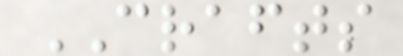CRAFTS
